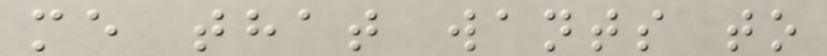me that wants to
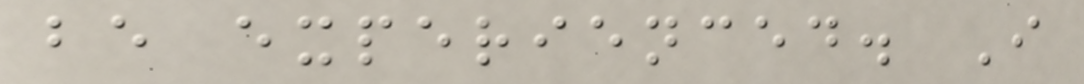be experienced. I
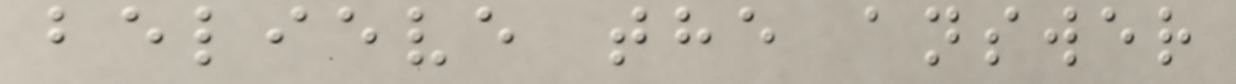believe the answer
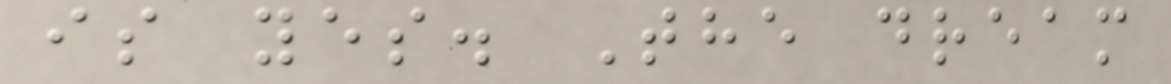is yes. The dream
